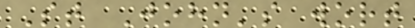St John's wort
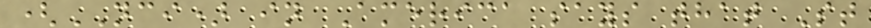(NCI) in America says that St
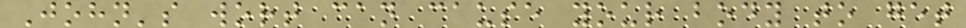John's wort can cause your body to get
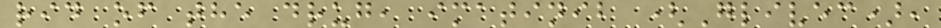rid of the drug, imatinib (Glivec),
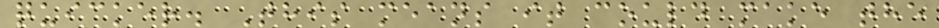quicker. This means it could make the
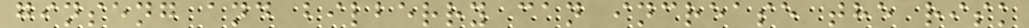ginseng and bilberry can increase the risk
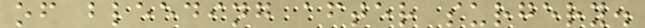of bleeding after surgery.
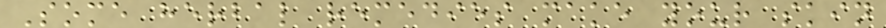Some herbal remedies make your skin
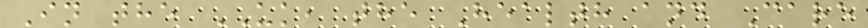In the UK, the Health and Care
